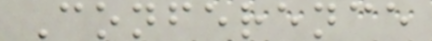Conference
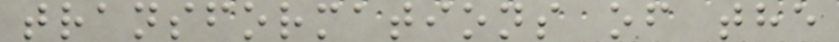transformations of the
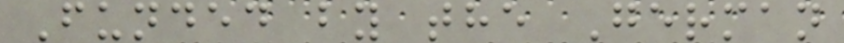Funded by the German
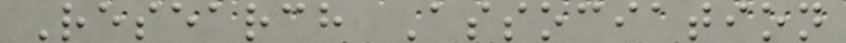Research Association
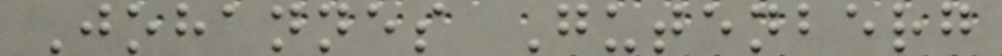Johannes Gutenberg
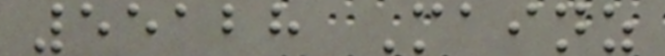55128 Mainz
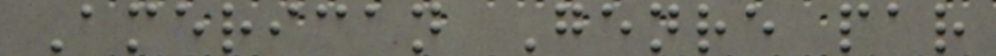American Genre par
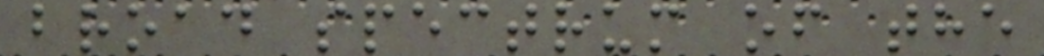broad spectrum of the
